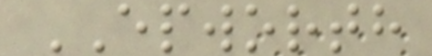EPWORTH
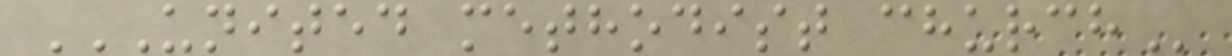UNITED METHODIST CHURCH
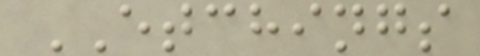ETCHINGS
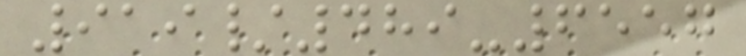919/489-6557
